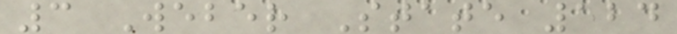3 Weber State 124
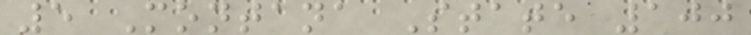5 Montana State 100
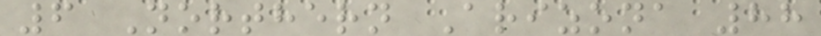6 Northern Arizona 88
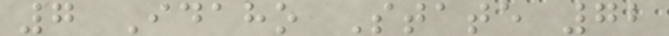7 Idaho State 72
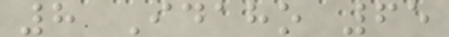8 Idaho 65
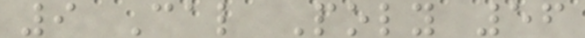9 Cal Poly 56
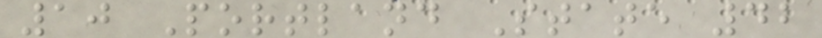10 Portland State 42
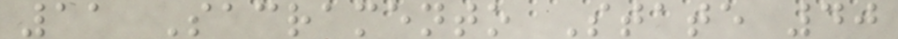11 Sacramento State 40
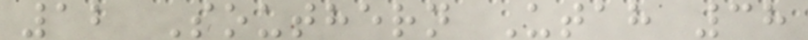12 Southern Utah 38
